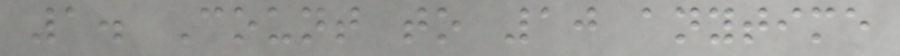1. Count to 10 anytime
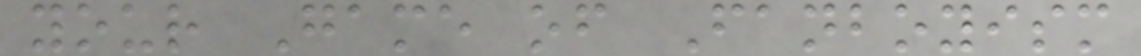your Game of Fanboyism
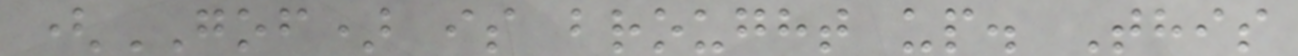(GOF) is brought up. This
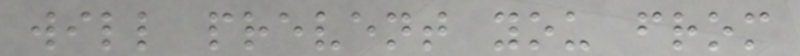will prevent you from
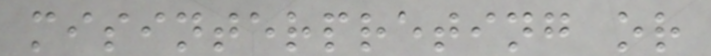misinterpreting or
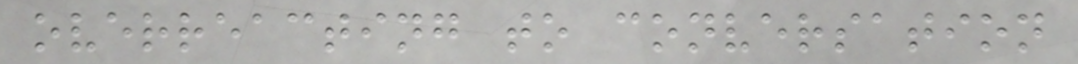overreacting to conversation
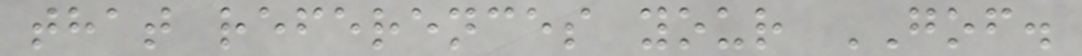that references your GOF.
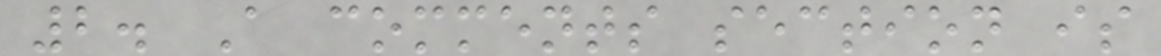2. A comments section is
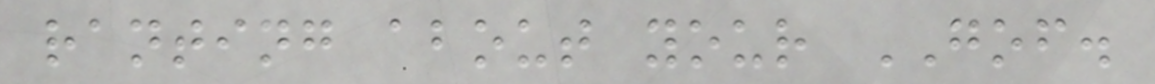ranting about your GOF.
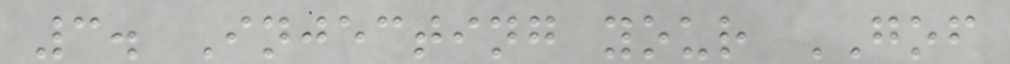3. Injecting your GOF
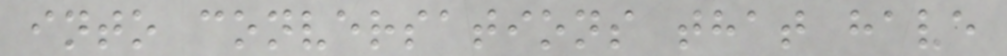into conversations that have
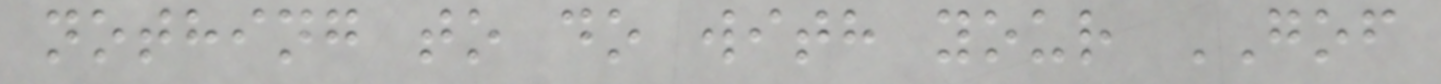nothing to do with your GOF
